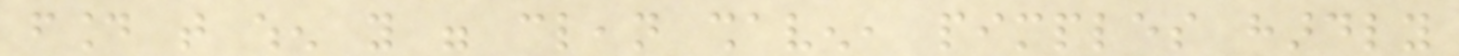found that when you were clean shaven, pimples hardly
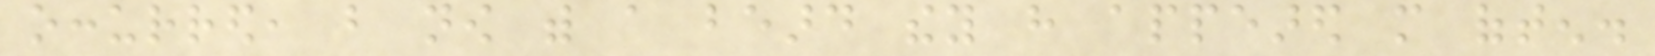occurred, but now with a beard they have appeared more often.
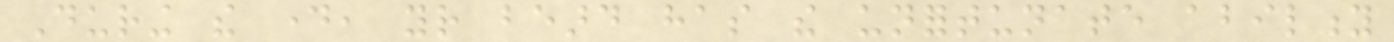During the day, your beard has the unfortunate ability
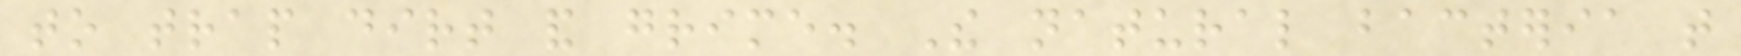to trap dirt and grime. The natural bacteria that
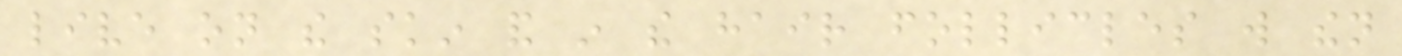live on the skin and in the hair follicles will then
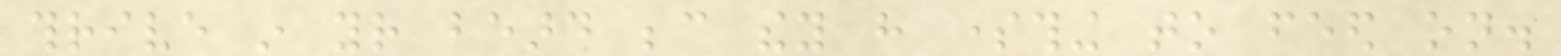thrive in your beard because they have something to feed on.
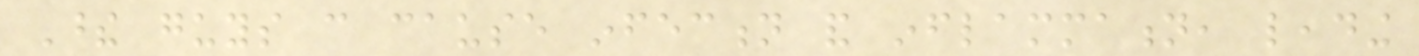These guys can cause infection and inflammation, leading
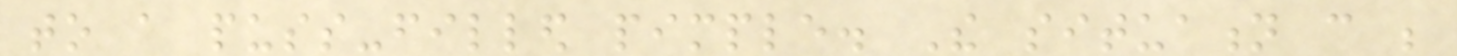to a puss-filled pimple. The situation can be
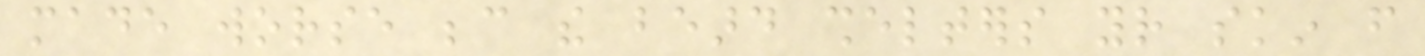made worse because the beard shelters your skin from
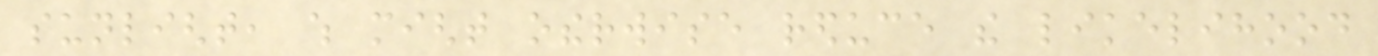sunlight, which might otherwise reduce the likelihood
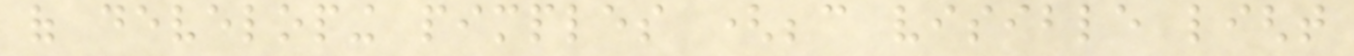of developing pimples (because visible light
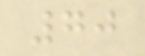70
